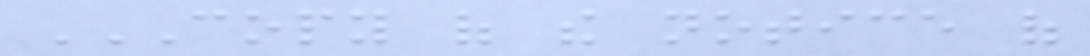COPY OF THE NOTICE OF
